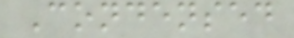Condensed
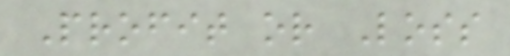Profit or Loss
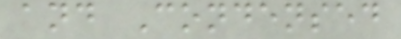and Condensed
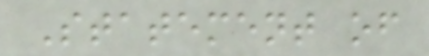Statement of
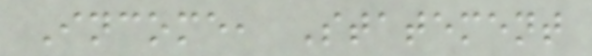Income, Statement
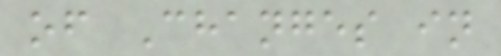of Changes in
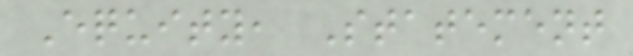Equity, Statement
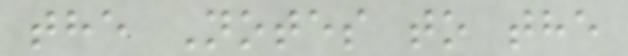the Notes to the
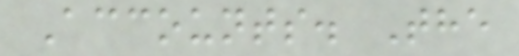Accounts. The
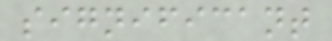significant
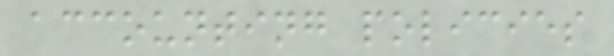accounting policies
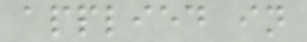applied in
